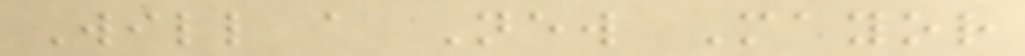Will a New Mayor
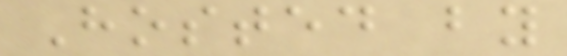Hosted by
